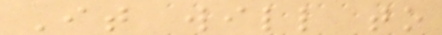It will to
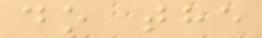do the
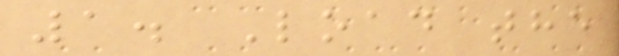1. Load the
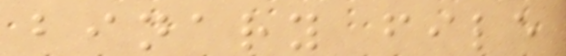binary file
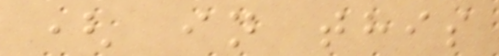( in this
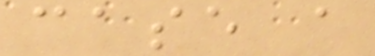case a
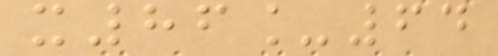x86_64
